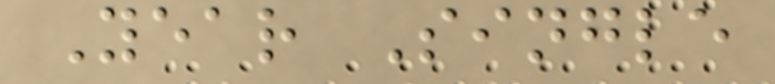Year Single
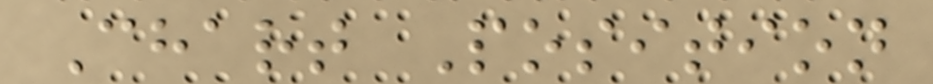Chart Position
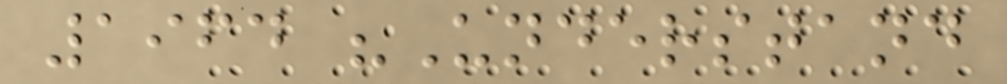1964 "Understand
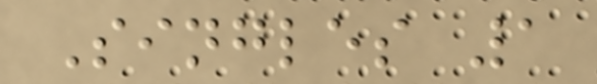Singles 1
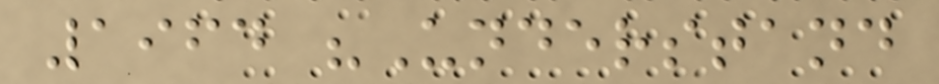1964 "Understand
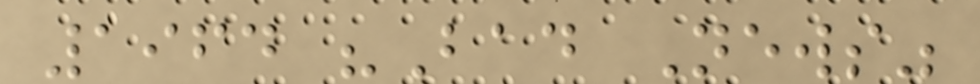1964 "Bad News"
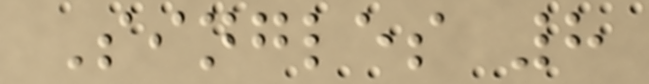Singles 8
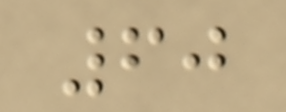60
